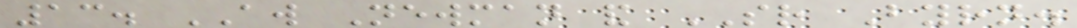13. AW Newman and SR Byrn.
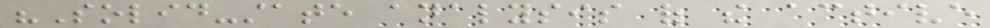"Solid-state analysis of the active
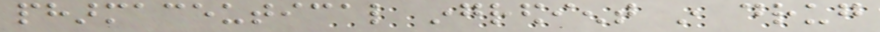pharmaceutical ingredient in drug
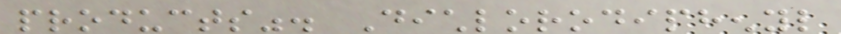products". Dichlorodiphenyl
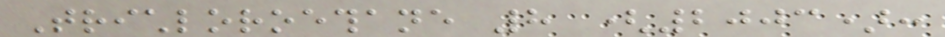Trichloroethane 8 (2003):
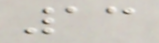13
